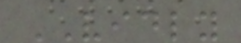VIDLY
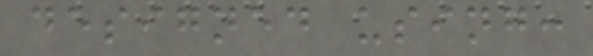designed using:
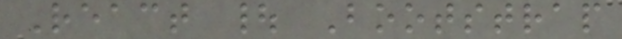React | Bootstrap
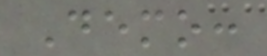Demo:
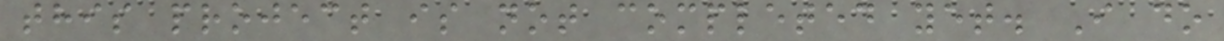this project is not completed yet. I do
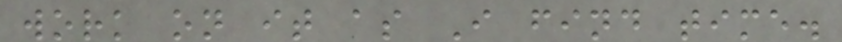work on it as I find time.
